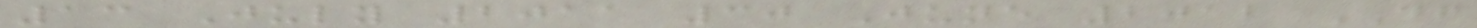13 July 2011 30 June 2012 DF
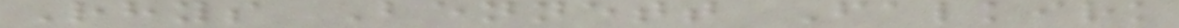Rhys Bennett Falkirk
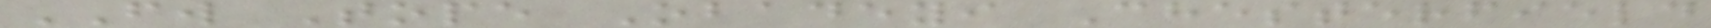FW Tope Obadeyi Chesterfield
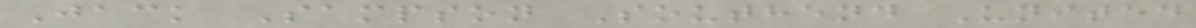Jack Sampson Southend United
